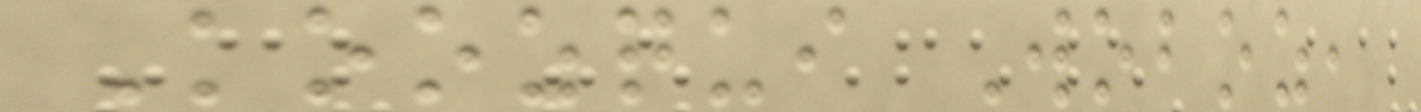Koozqui Woboz,
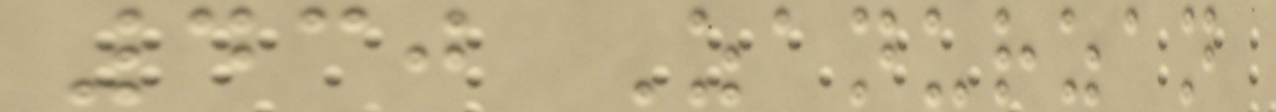430 Zanurzan
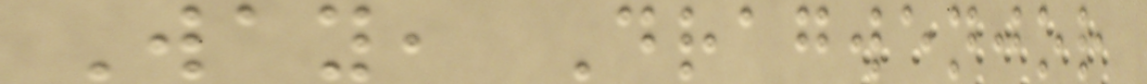Way, Dragwenjor
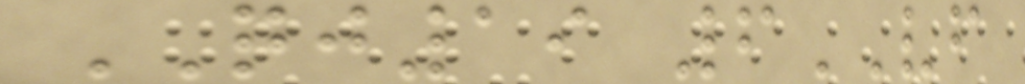QJ19 6VF
